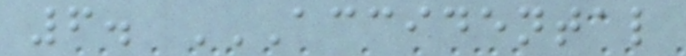6. ACCIDENTAL
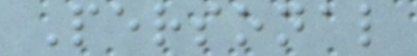Personal
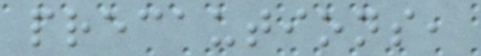precautions,
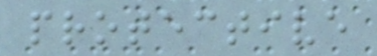protective
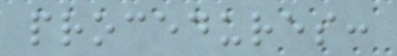procedures:
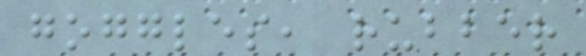goggles, rubber
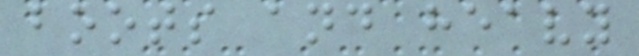boots and heavy
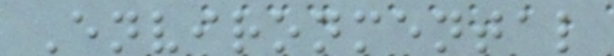Environmental
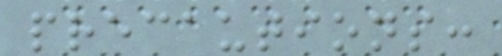precautions:
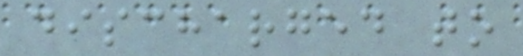discharged to
